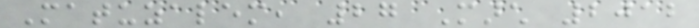Matuzalem, 27 March 2012
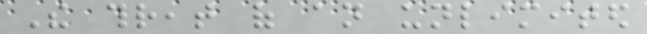The threat of an unlimited
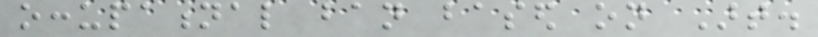occupational ban based on Art.
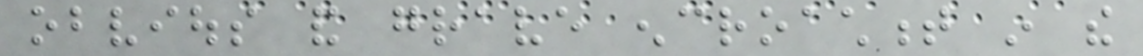obvious and grave encroachment in the
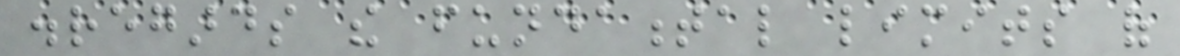disregards the fundamental limits of
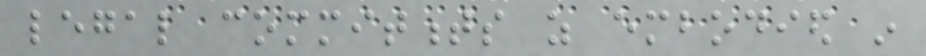legal commitments as embodied in
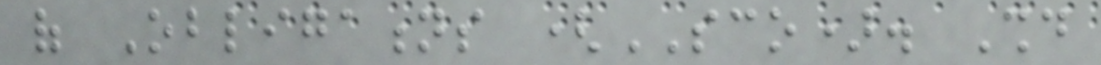of Obligations (SCO). Should
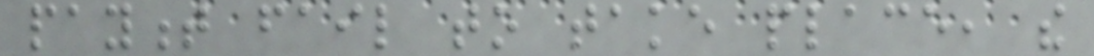payment fail to take place, the
